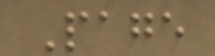Page
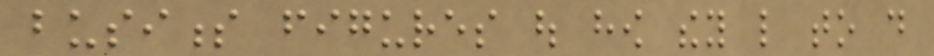business figures out how they like to do
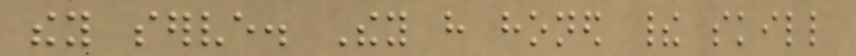they serve. They have honed their skill
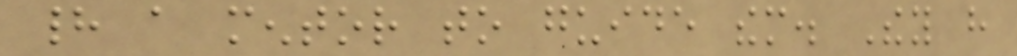had a mentor to guide them. They have
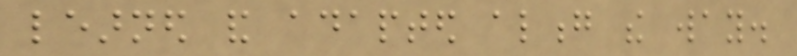learned and adapted along the way.
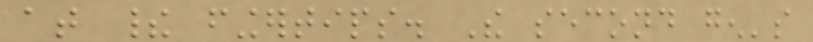at their fingertips. The second gen's
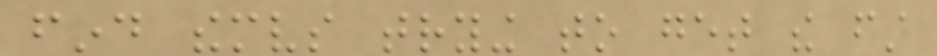find themselves trying to get the first
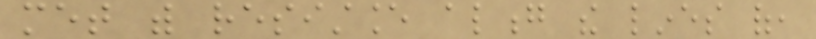met with resistance along the lines of,
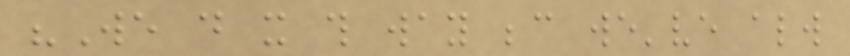"We do it this way because we've always
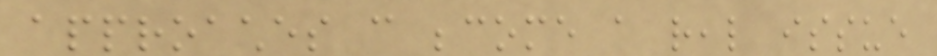approaches can become a real issue
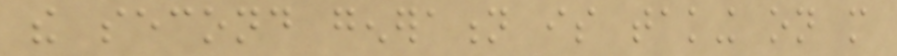the second generation is taking on more
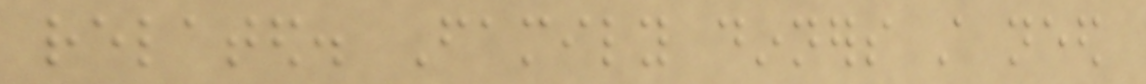related. Family dinners still need
